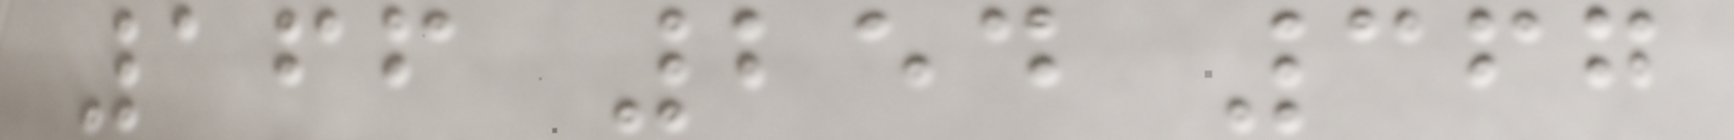166 254 367
